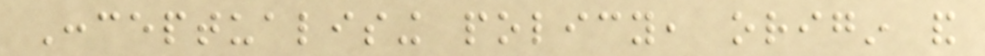Conceptualising policy, origin and
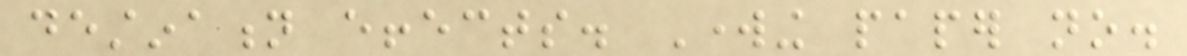destination effects. Working paper no.
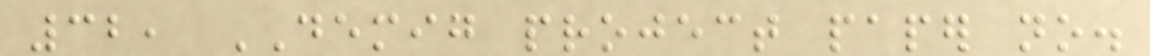32, DEMIG project paper no.
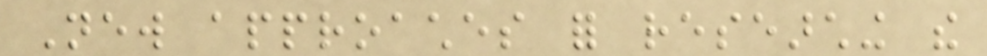New approaches for researching the
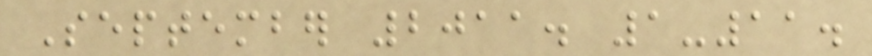September 2011. 1-11.
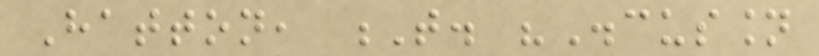Hatton, T. "Discussion
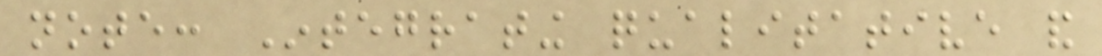note: Integrating qualitative and
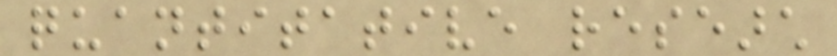quantitative research
